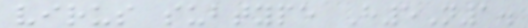virus subtype H5N1.
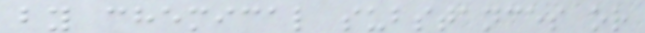by chemical substances or
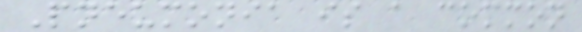Pneumonia is a common
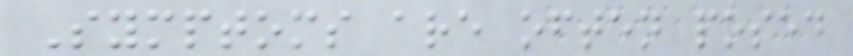Symptoms are often posed
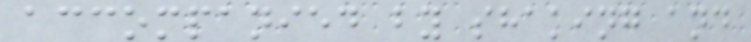accompanied by shaking and
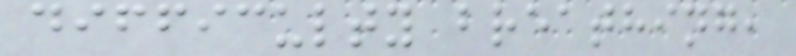difficulty breathing,
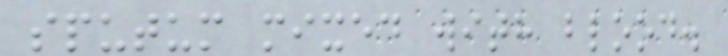sputum mixed with blood.
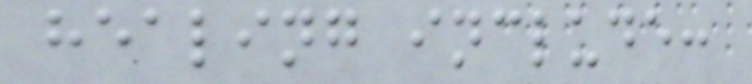healing include:
